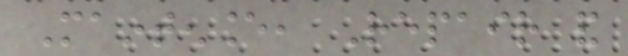Maintenance, Repair and
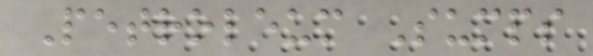Petroleum Sumps
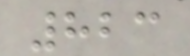823
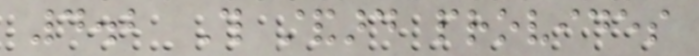4.2 This standard provides
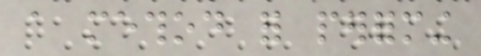a method for performing
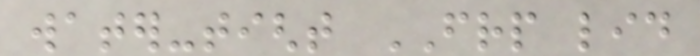water-tight FRP lid
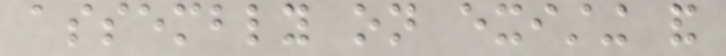assembly on existing and
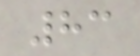83
